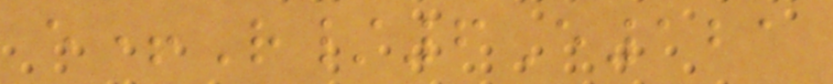e+R/6E121
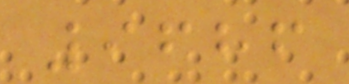9686
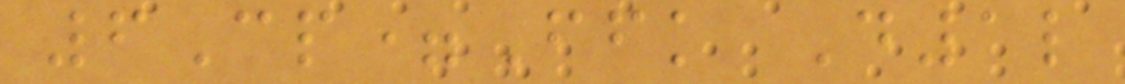6Cp=Ffk D1l
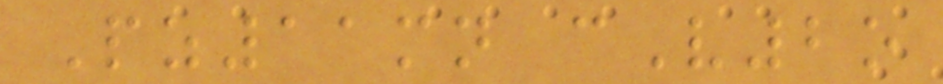Pz11mn cV2o
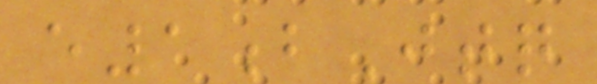e1bJtq
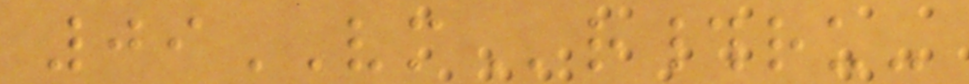09VMr#ru-
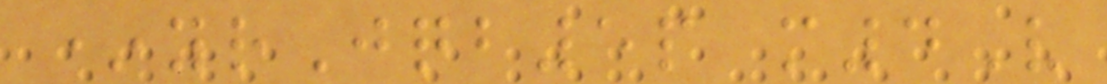*yrJqb5p m4V
